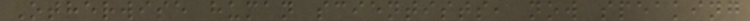Otherwise human scientists, now speaking
